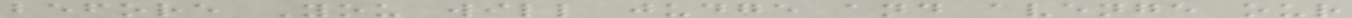before You will judge and avenge our
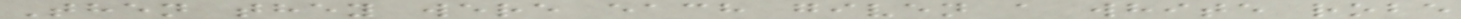Then they were each given a white robe
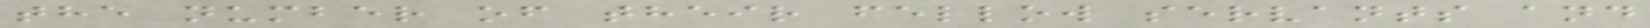the number of their fellow servants and
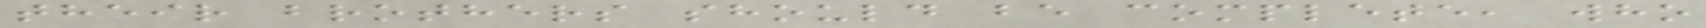their brothers should be complete, who
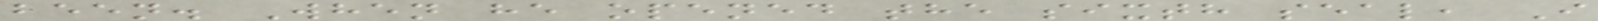been. When he opened the sixth seal, I
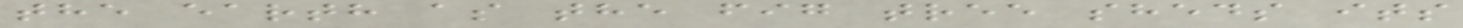the earth as the fig tree sheds its
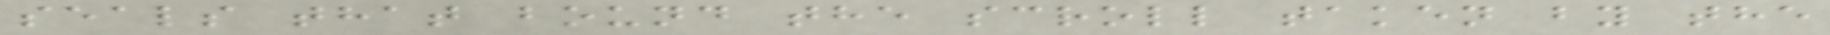seals that bound the scroll taken by the
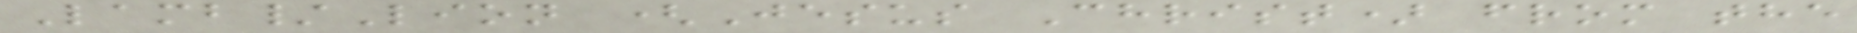Lamb/Lion (Jesus Christ) from the
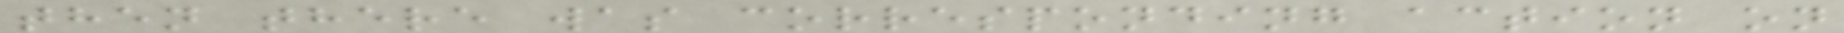then there was corresponding action on
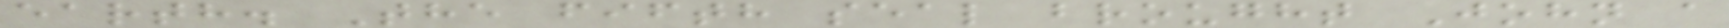earth. The fifth seal brought John a
